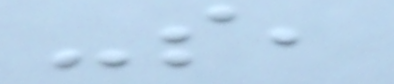-s,
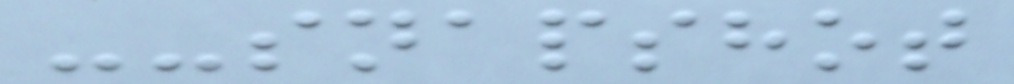--snapshot
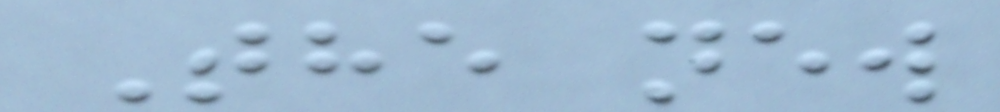The new
